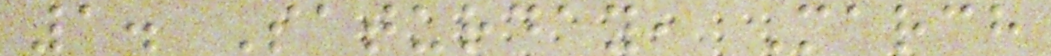1. Saturday, March
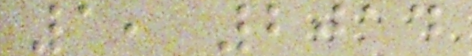1, 2014
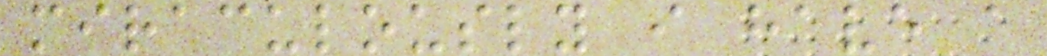miraculously i have a
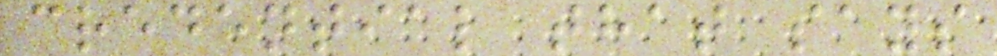credential that says
